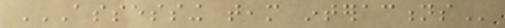ASSESSING TEAM INTERACTIONS
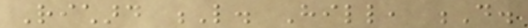Richard L. Hill, D.
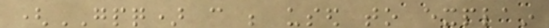(GPQ) can be used to explain
